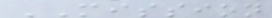MISSION
